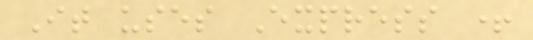It uses Express +
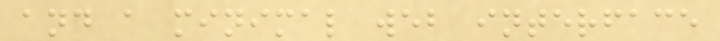and a minimal web interface
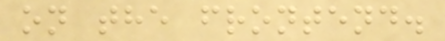on the frontend.
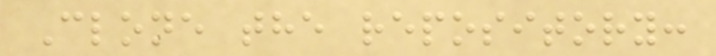Clone the repository:
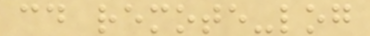cd remote-log
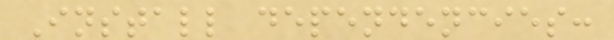Install dependencies:
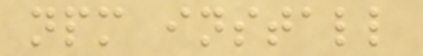npm install
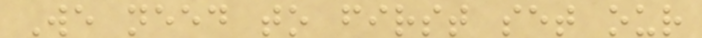We need to first set our
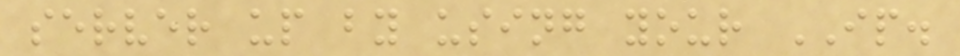server up by using your IP.
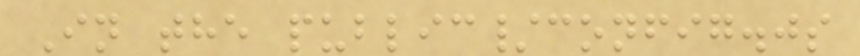In the public/config.js
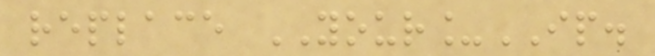replace YOUR_IP.
